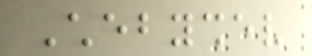Chebyshev
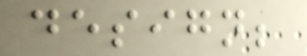design;
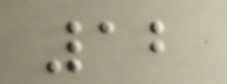12
